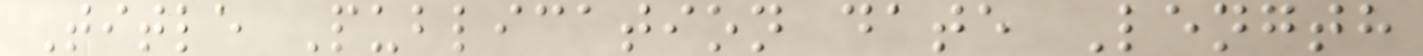Title Publication date Length
